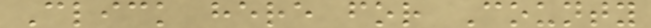Click here for County
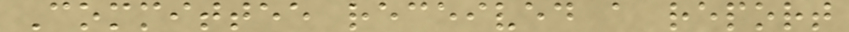Committee received a report
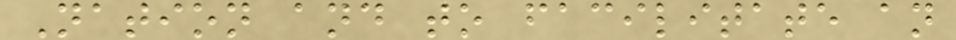Nation and to facilitate an
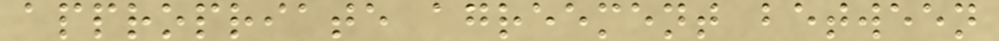appropriate agreement between
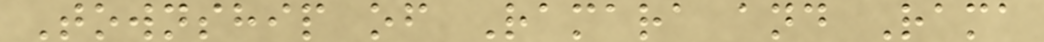Township of Ramara and Rama
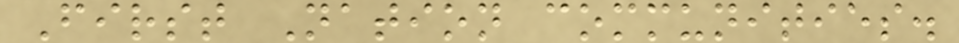First Nation communities.
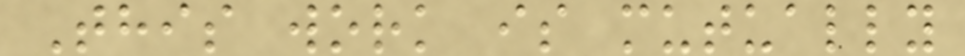This work is mutually
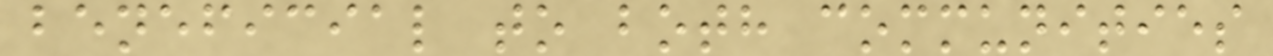beneficial to both communities
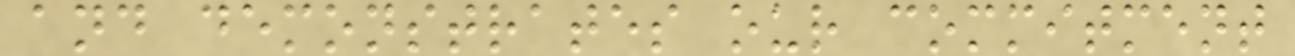and demonstrates our commitment
